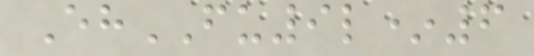EhFU9l*6
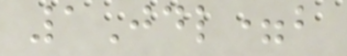1Jdl=b
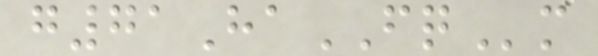g71HaFQm
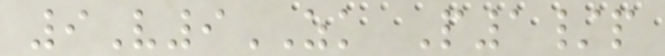9V9ZK P1/p
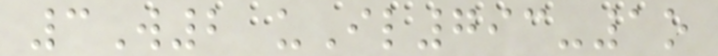3W2 uIl793-1o
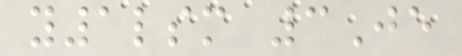y1lsm 3Je
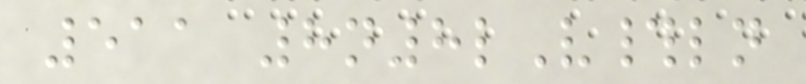511 8n8lV#ln
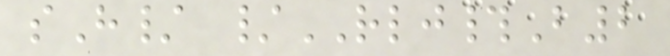sH/ /RLJ#B2
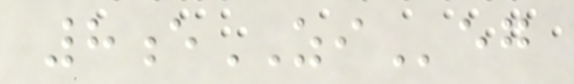8eZIeg
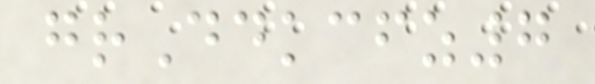grDdkcfz7
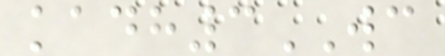kadh3WC
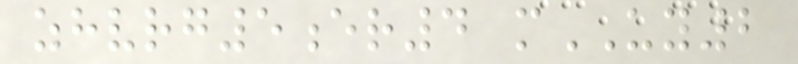zhvrg5er4 mUY2
